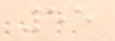55
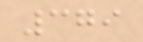379
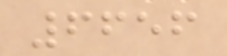6656
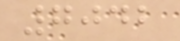7042
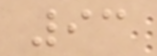93
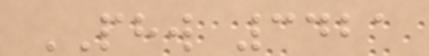PHW 3421
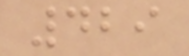429
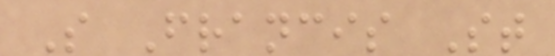S Francis St
